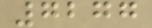7277
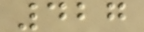427
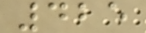425
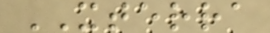XTERRA
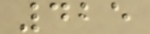425
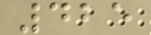425
